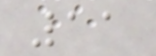11
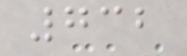732
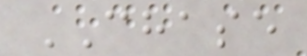CHASE
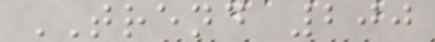TREND 200
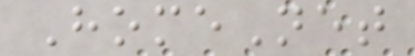HomeNet
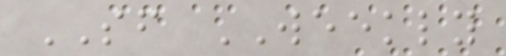SF WEEKLY
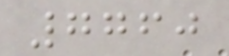7760
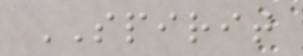SPIRIT
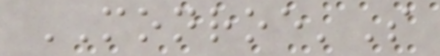MONROE'S
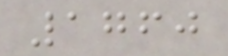1760
